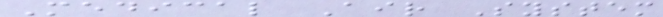Medical Air System
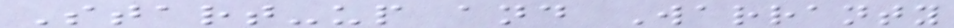Start-up and Warranty
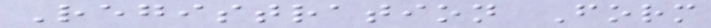Registration Form
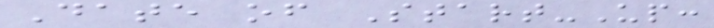Date of Start-Up:
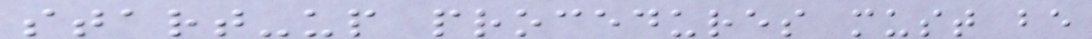start-up procedures must be
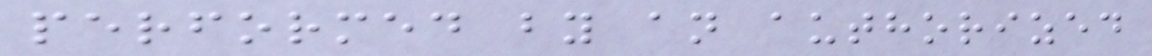performed by an authorized
